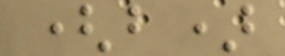(b)
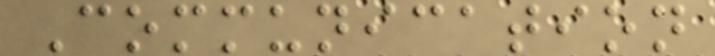Communication
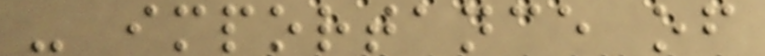- importance of
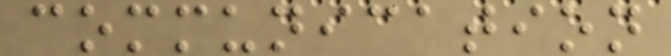communication
